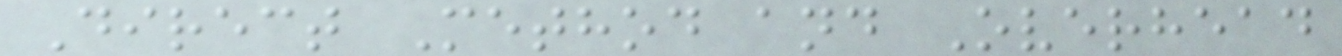Direct Method and Overhead
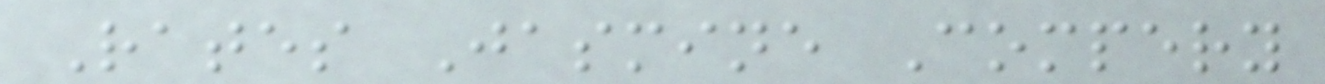Rates Jasmine Compery
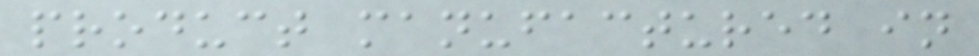product manufactured in
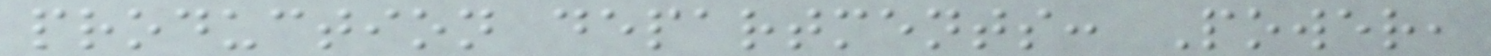production departments: Power,
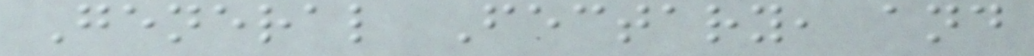General Fectary, and
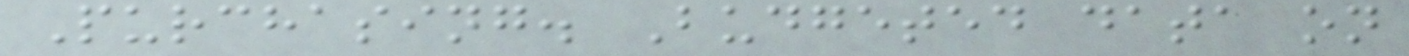Purchasing. Budgeted data on
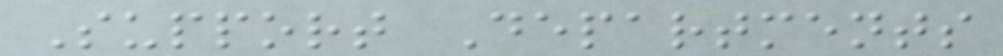Support Departments
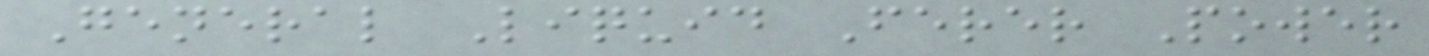General Liquid Ferer Power
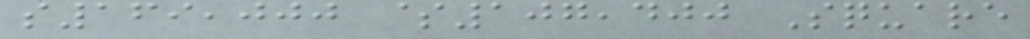s169,000 $107,400 Square
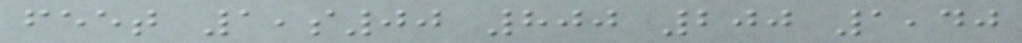feet 1,s00 800 200 1,40
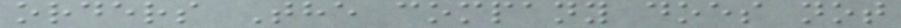orders The company does not
